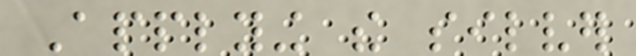Applying the silver
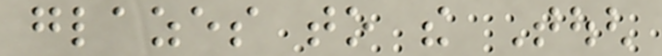glazes to the Tough
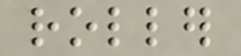roller
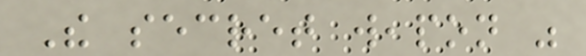The secret weapon was
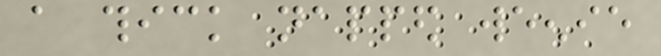a thick napped weenie
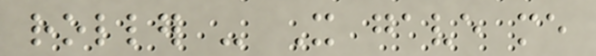roller - It gave me
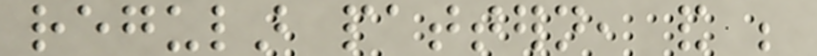regular pattern, and be
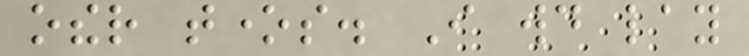other tones. I would lay
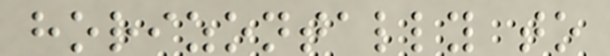horizontally to
